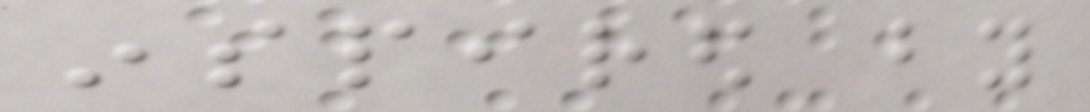inspired by
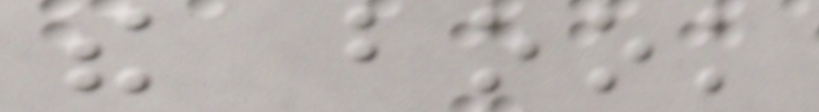the book
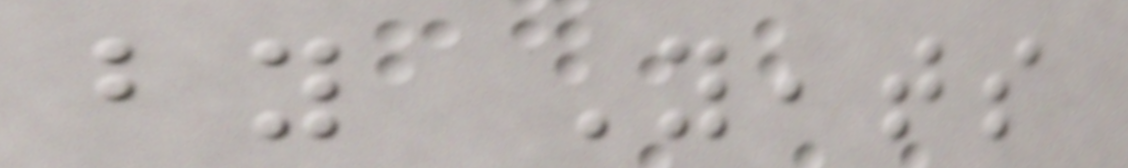by Yeats
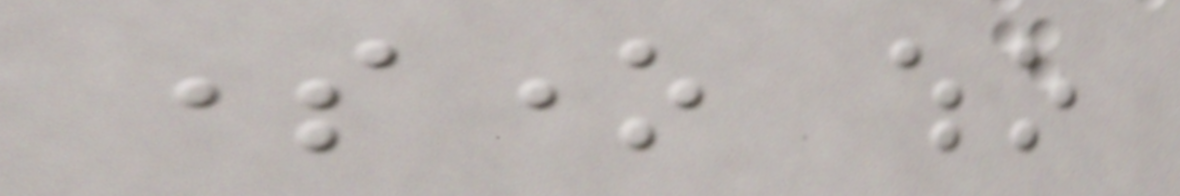someone who
